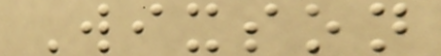Wixson
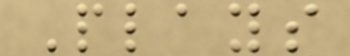Plays
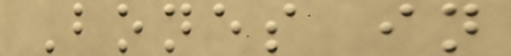Bones in
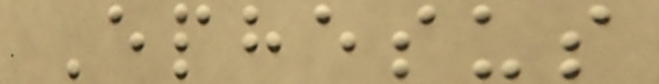Ephesus
